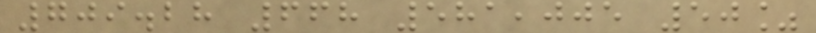709.28 668 581,005 50%
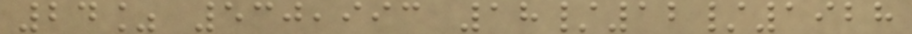24% 530,993 18/12/1928
